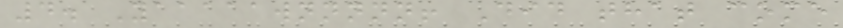4. Yaaaaawnnnnn! Did that come
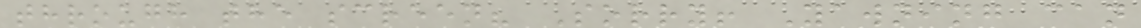through the screen? Sorry! Yawning can
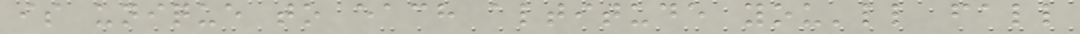is unique to each altitude you'll fall
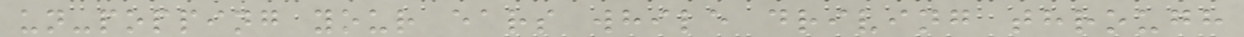un-popping your ears while driving through
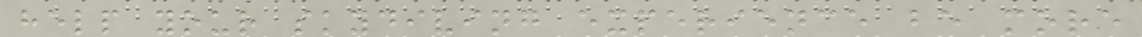help your skydiving experience be more
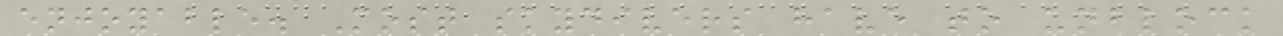enjoyable. Most skydivers have to unblock
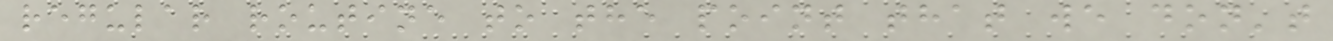regular routine to the point that we don't
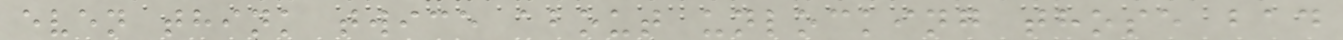even think twice about unlocking those bad
